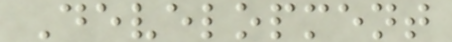Development
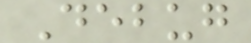Debug
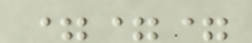===
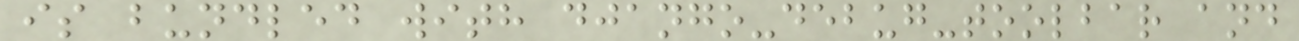is bundled with django-debug-toolbar and
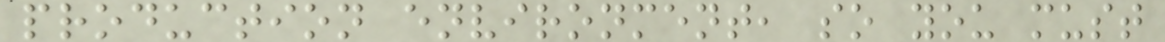production environment, so you must
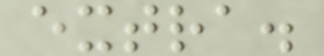extra.
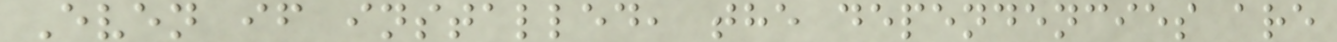Even if installed, the dependencies are
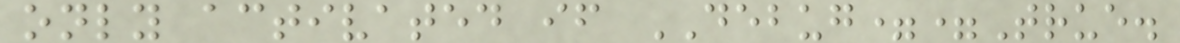only activated if DEBUG==True.
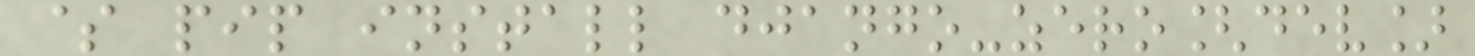$ pip install django-zero[dev]
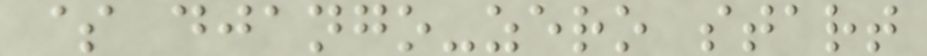$ django-zero start
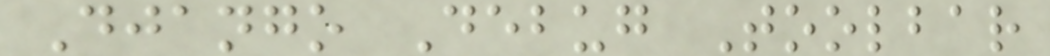Django Debug Toolbar
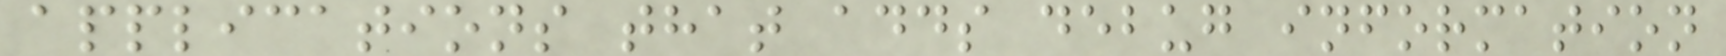applications that adds debug information
